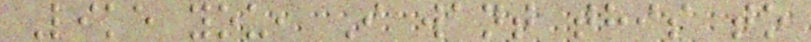Like you, I want this to
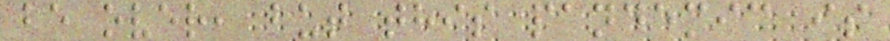be over, but this pandemic is
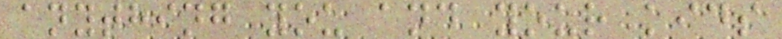anything you and your kids
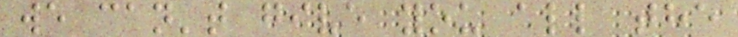we can't give you all the
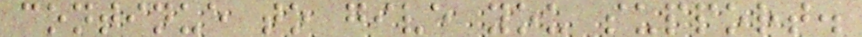continue to give you support.
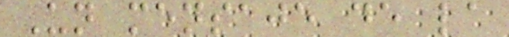Un mensaje de la
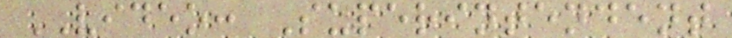VIDEO: Superintendent
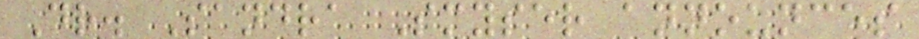Dr. Sandra Smyser announces
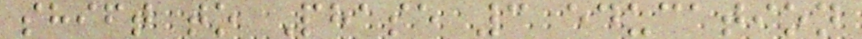shift to Phase 3 education
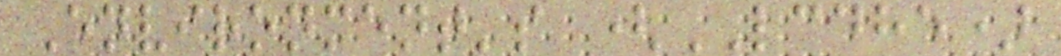Environment's (LCDHE)
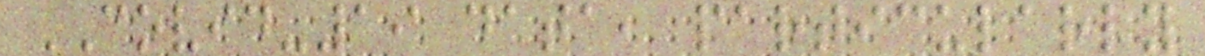COVID-19 data, particularly
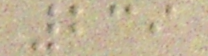239
